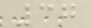37
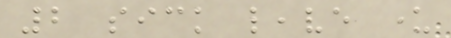2 sick leave under
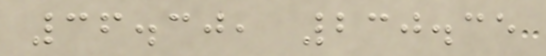36.30, 230.35
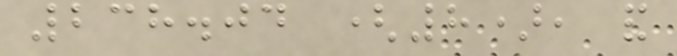238.04 (8), and
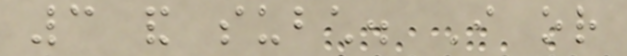3 and subch. I or
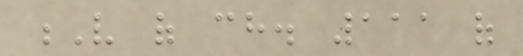V of ch. 111 of
